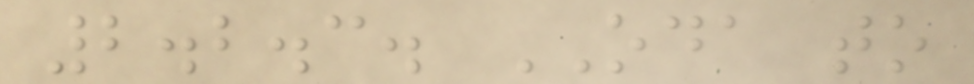2.2.3. ODA to
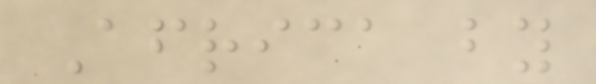Africa by
